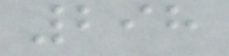298
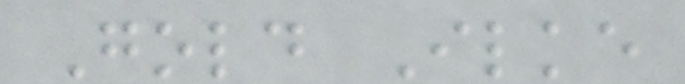Gold Ilke
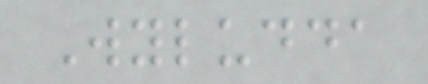Wyludda
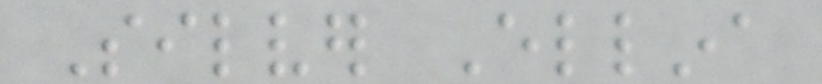Silver Ellina
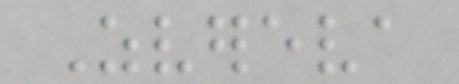Zvereva
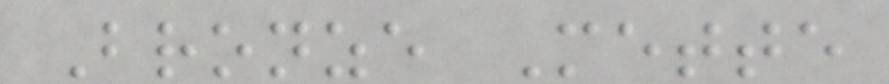Bronze Mette
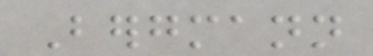Bergmann
